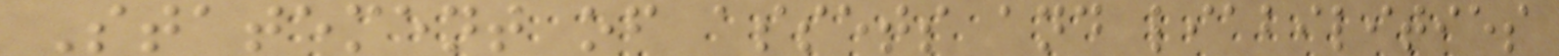Statement of assets and liabilities
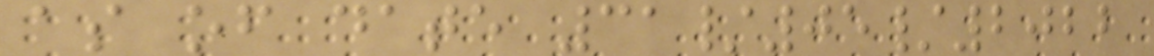as of date 31/05/2022
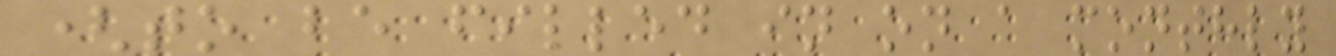(to be filled in on a monthly
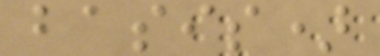basis)
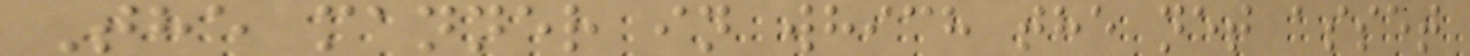The manner in which the net asset
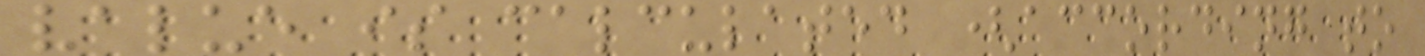value is calculated (according to
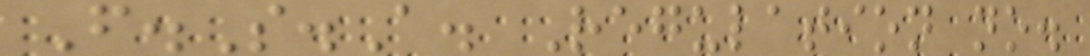F.S.A. Regulation no.
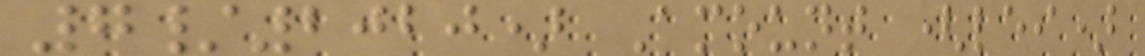7/2020) Amount (lei)
